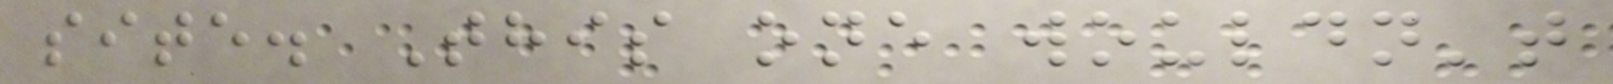site. This one wouldn't
